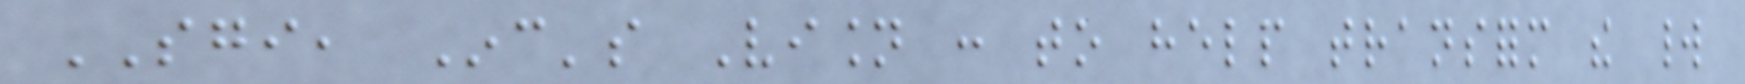SGI, Inc's Vision : to help transform the world
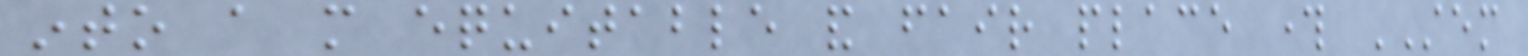into a more equitable and fair place through STEM
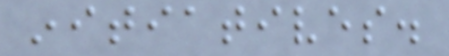initiatives.
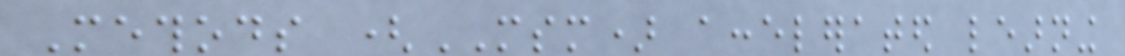Methods (MSM) accelerated learning
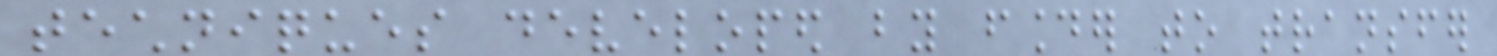techniques developed by founder to transfer
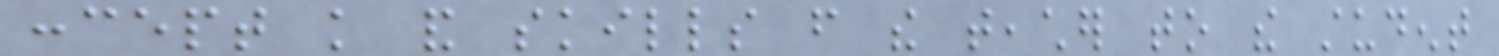concept knowledge and skills from the teacher to the student
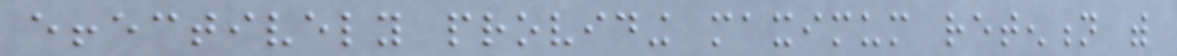effectively providing maximum retention with
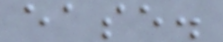ease.
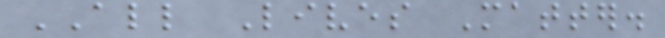ALL Lives Matter.
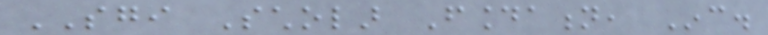SGI Scholar Foundation, Inc.
